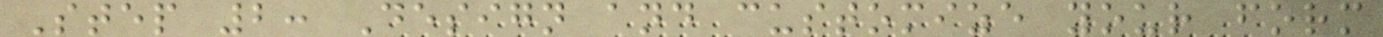Step 2: Design and customize your form
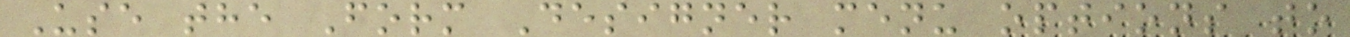Use the Form Designer menu options to
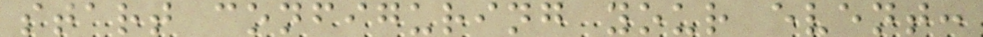start configuring your event:
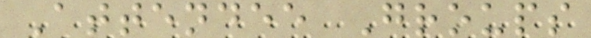Attendee Groups
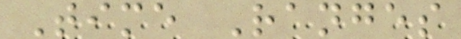Time Ranges
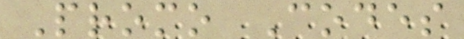Promo Codes
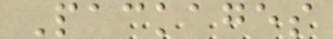Packages
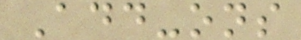Add-ons
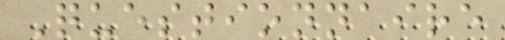Questionnaire
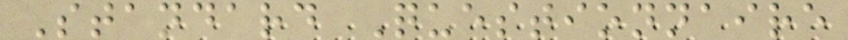Standard Questionnaire
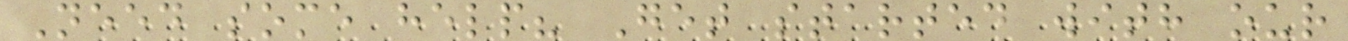Need some help? Get started with our
